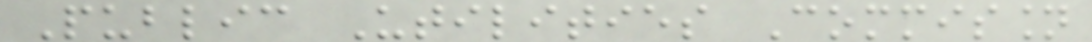Public Utilities Commission
